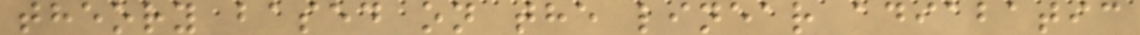theory based on the linear adiabatic
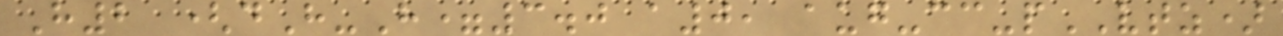H2 (dH-H=3.0 a0, aug-cc-pVTZ)
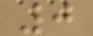0
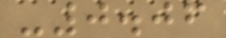-0.06
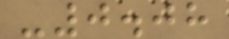-0.08
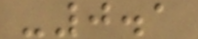-0.1
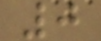0
